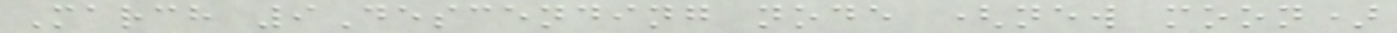March 9Descending node (new moon)
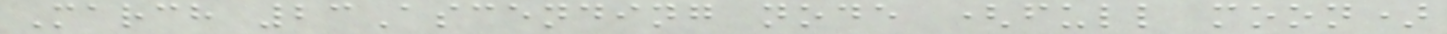March 23Ascending node (full moon)
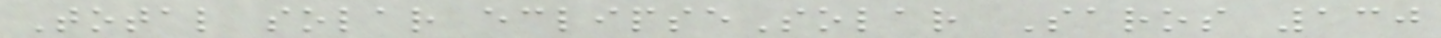Total solar eclipseSolar Saros 130
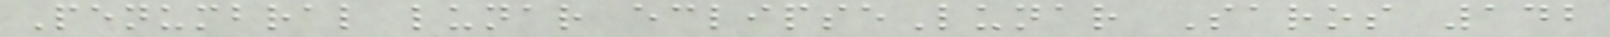Penumbral lunar eclipseLunar Saros 142
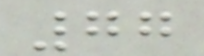77
